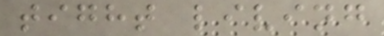tight living
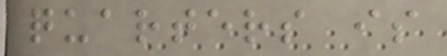quarters is
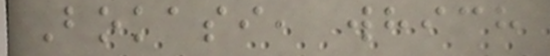Bokasi, which
